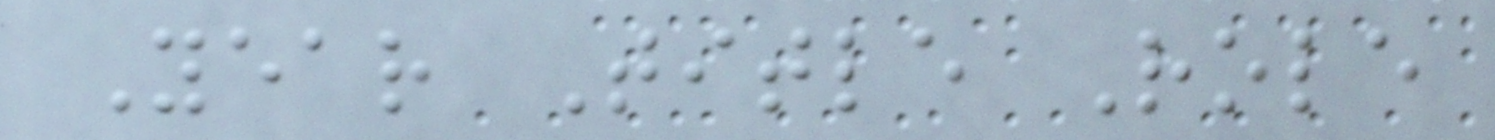Year Title Role
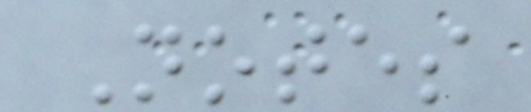Notes
